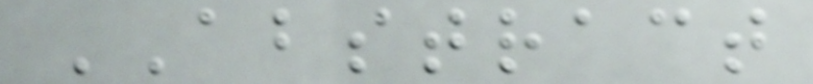ABSTRACT
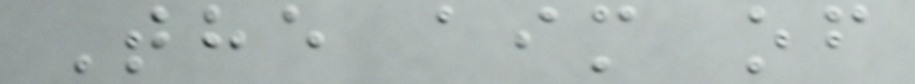The aim of
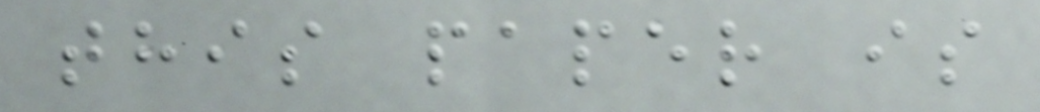this paper is
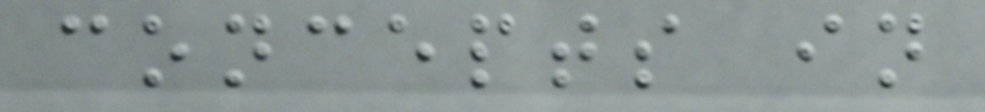concepts in
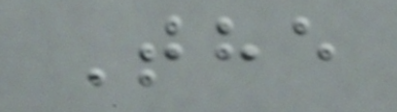The
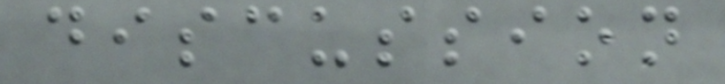discussion
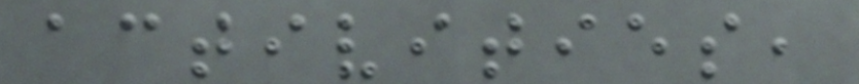activities,
